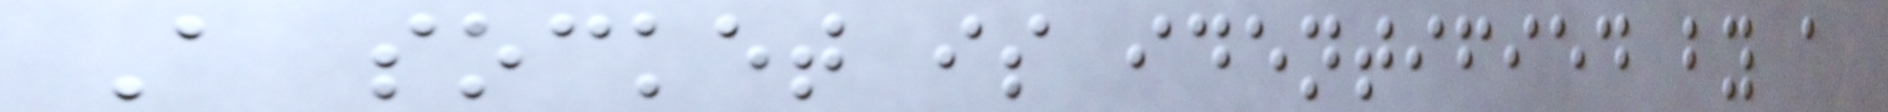A socket is identified by a
